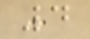4
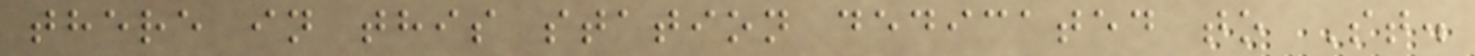there in this station dedicated to St.
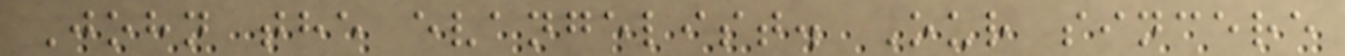John the evangelist. Our sincere
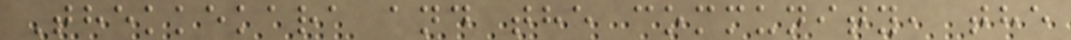Thekkekara and the community, the
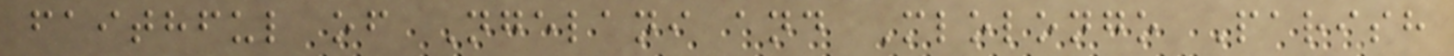faithful of Ngelani and Mlolongo Parish
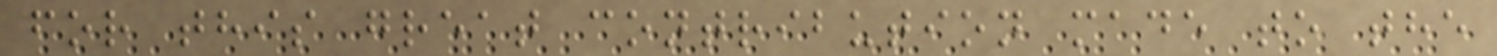for this great contribution made to the
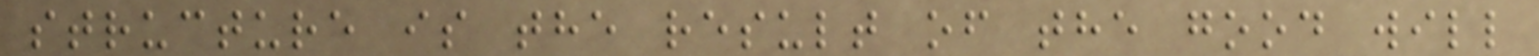structure is the result of the good will
